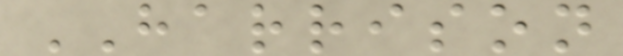HARRISON
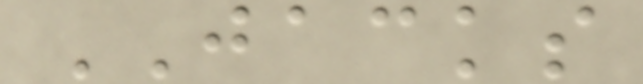JACKS
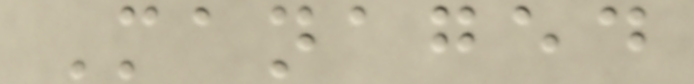Managed
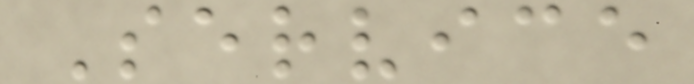Service
